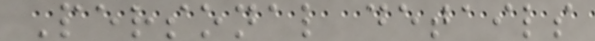Personal details
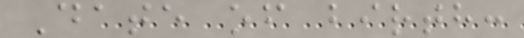Date of birth:
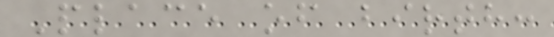Place of birth:
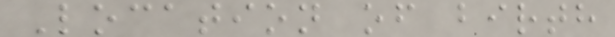Location of birth
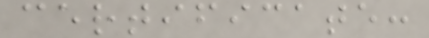certificate:
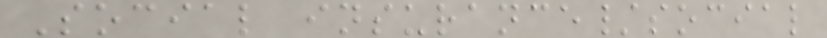Social insurance/social
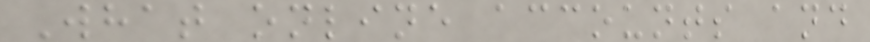What online accounts and
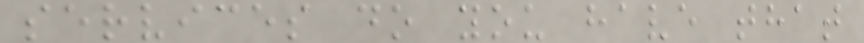services do you have that
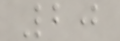20
